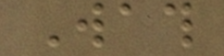Wath
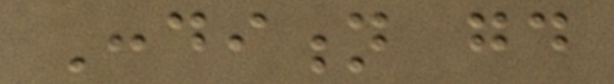Condition good
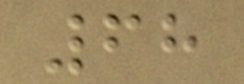68
